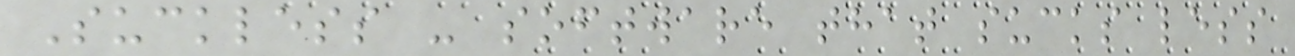Suckless - software that sucks less
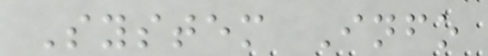System Info
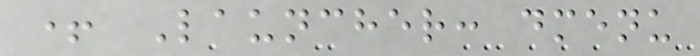+ Launcher: dmenu
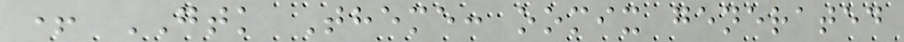+ GTK Theme: oomix generated
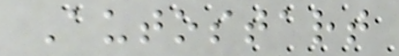Autostart
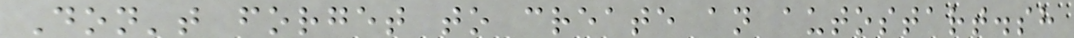Don't forget to create an autostart.sh
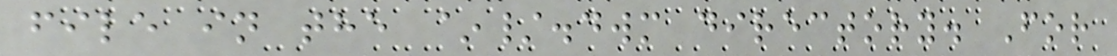file in the ~/.dwm directory. For
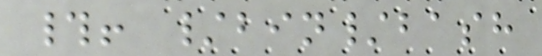#! /bin/bash
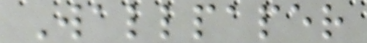Wallpaper
